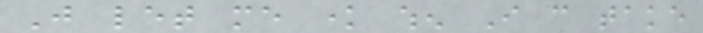Just let me know when I can take
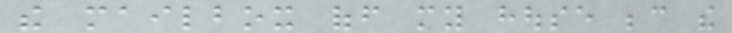the mailbox off my house because the
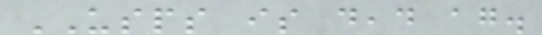USPS is dead again.
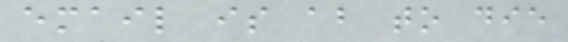email is about to die
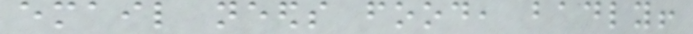email needs food, badly!
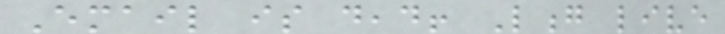Email is dead! Long live
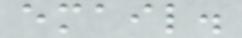email.
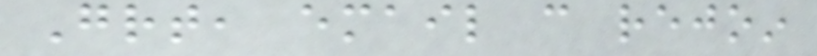Great, email can rejoin
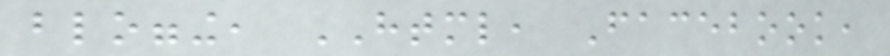blogging, HTML, Facebook,
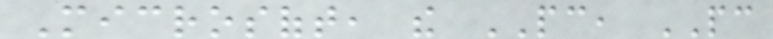Microsoft, the PC, PC
